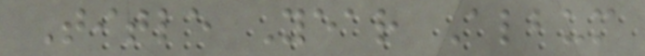Title Year Album
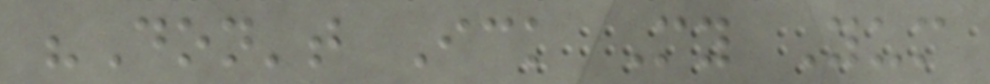"Don't Ick My Yum
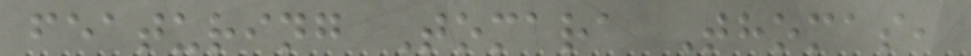featuring Tomara Thomas,
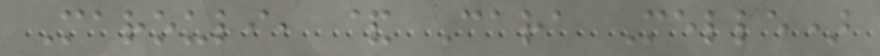Marouli, & Cara Melle)
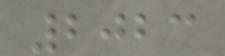2023
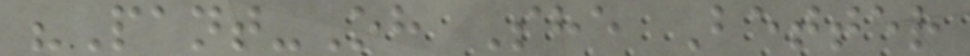"Pant-Oh She Better
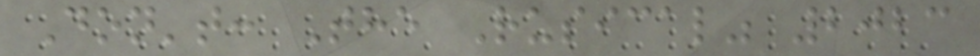Don't: The Rusical" 2023
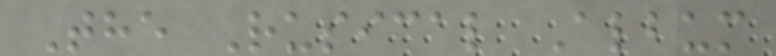The Rusical Album
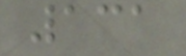131
